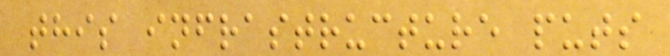this infrastructure puts
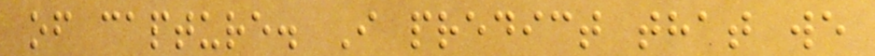of capture. I predict that we
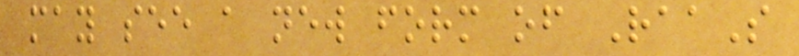may see a new form of RaaS
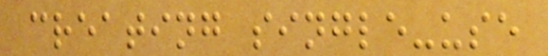creating single-use
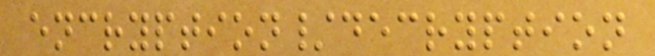encryption/decryption
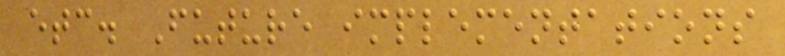etc. Future implementations
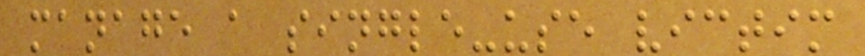manage a single-use victim
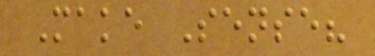Make Sense?
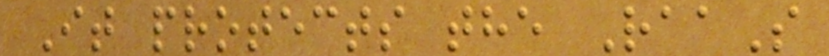It protects the RaaS
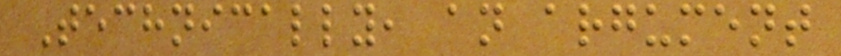Technically, an argument
